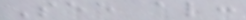See also:
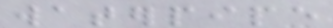waterpipe
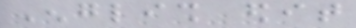English edit
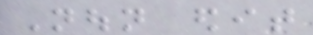Noun edit
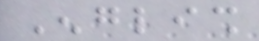English
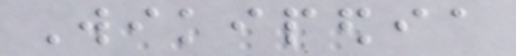Wikipedia
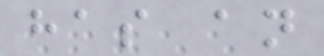has an
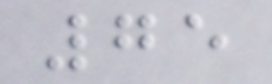75
